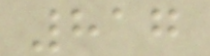817
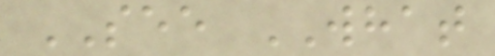SEE WHAT
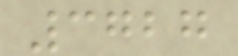3727
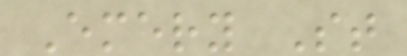Emery St
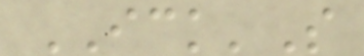ICK'S
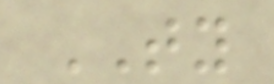TY
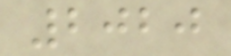2020
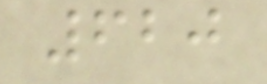620
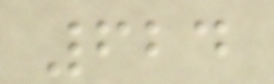624
